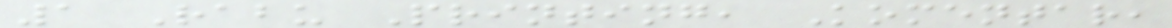1 Rabu Printing, Komentar,
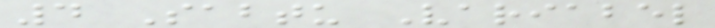4 Sabtu Variabel
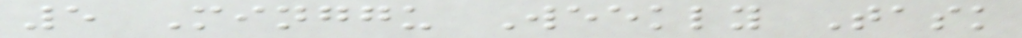5 Minggu Weekly Task
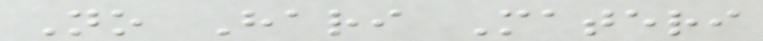No Hari Materi
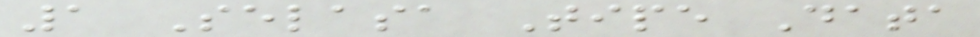1 Selasa Tipe Data
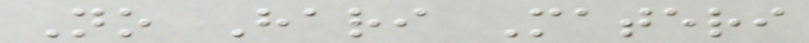No Hari Materi
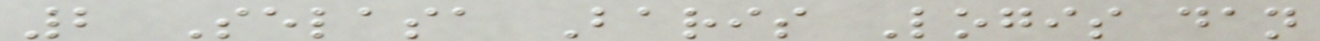2 Selasa Baris Logis dan
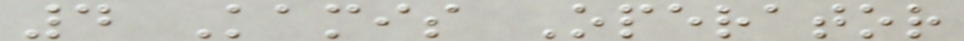4 Kamis Operator
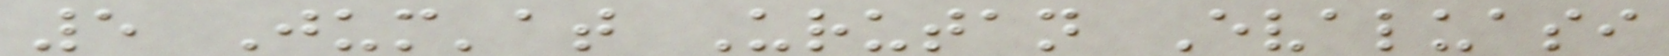5 Jum'at Urutan Evaluasi
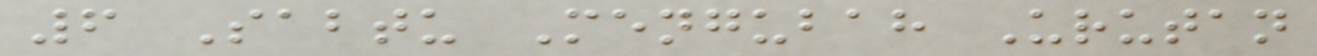6 Sabtu Mengubah Urutan
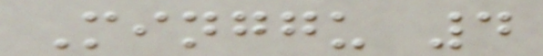Minggu 4
